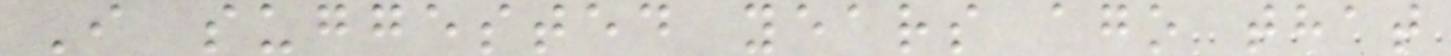I suggested years ago that
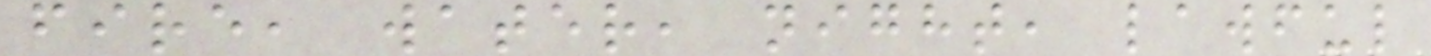fire, water, night, lawful
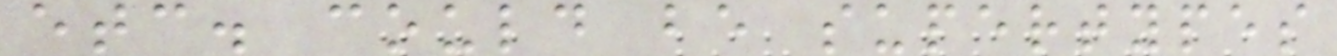etc. could be supertypes
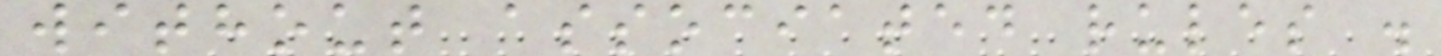without associated rules .
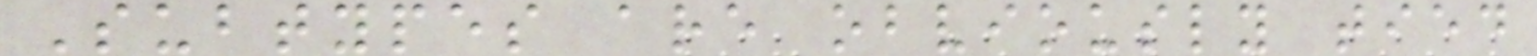Subtypes are obviously tied
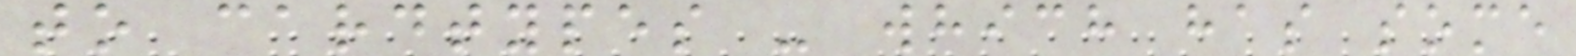to cardtypes - which has some
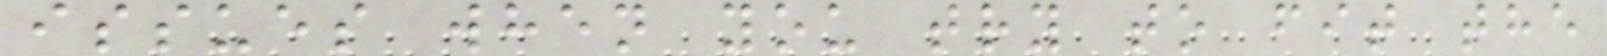issues when you try to fit the
